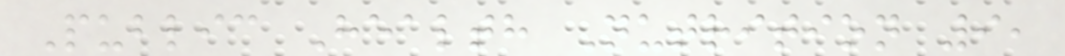Public Health Nutrition 9,
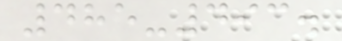485-493.
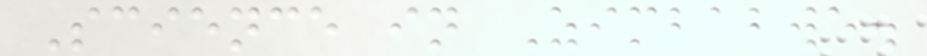Science in Zimbabwe.
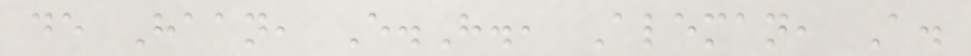de Haan, E.H., Aleman, A.
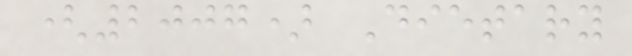(2007) Dietary
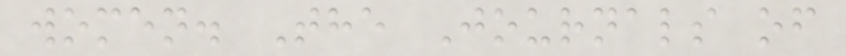women. The Journals of
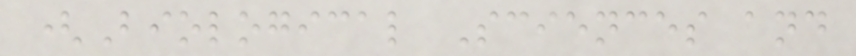(Biological Sciences and
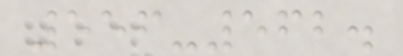556-562.
